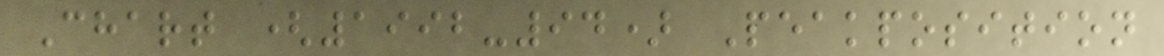Chart (1992-94) Peakposition
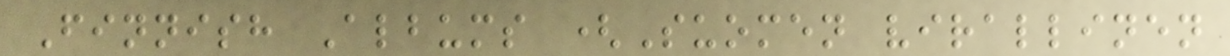Finnish Albums (Suomen virallinen
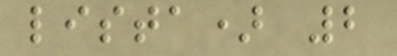lista) 2
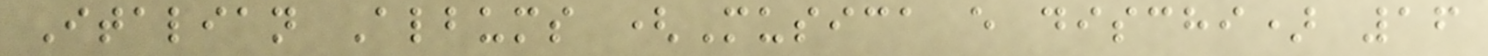Italian Albums (Musica e dischi) 16
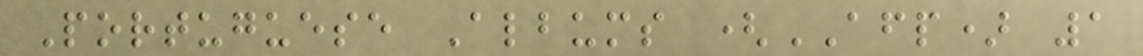Portuguese Albums (AFP) 1
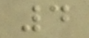4
